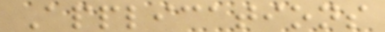Applications
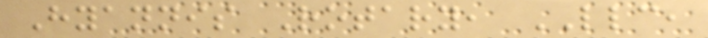Hyannis Rotary, LLC,
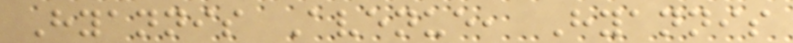Hyannis Avenue, Hyannis
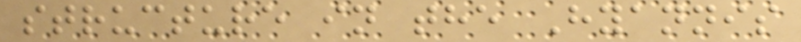structure in the Hyannis
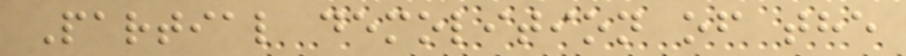Partial demolition of the
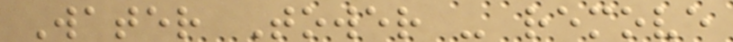Water Tower - remove
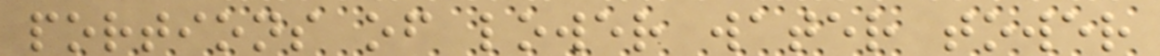portions of lower water tower
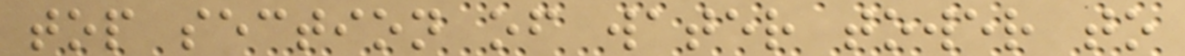top section of water tower to
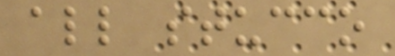all stucco
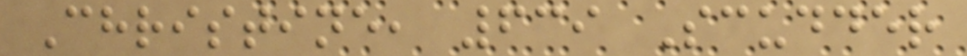Christine, 639 Scudder
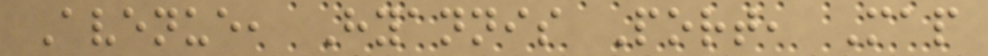Avenue, Hyannis Port, Map
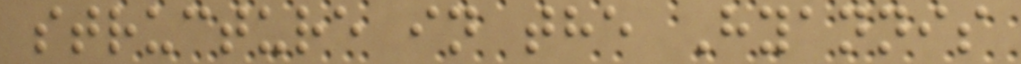structure in the Hyannis
